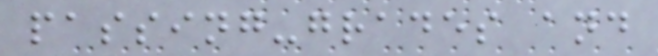passing-grades and
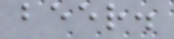beer.
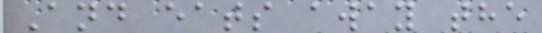And eats away the
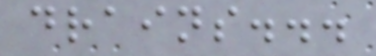drains...
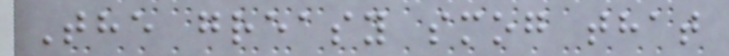The greasy smog that
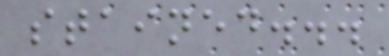stained...
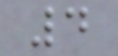4
